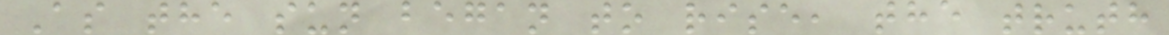As the sun began to rise, the truth
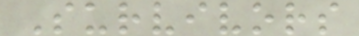Survivors
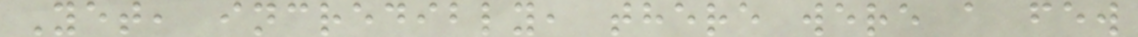Yet, incredibly, there were a few
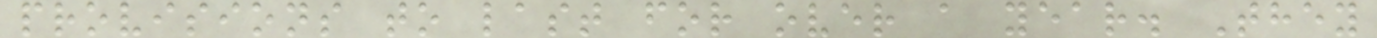provisions to last for over a year. They
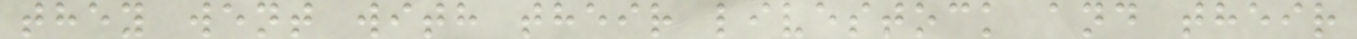they went with their livestock and their
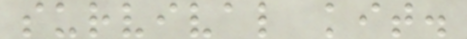survival kit.
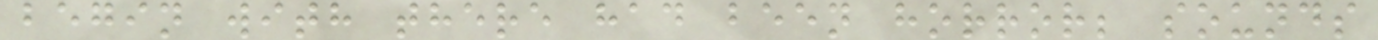begin with there had been horror; sounds
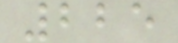225
